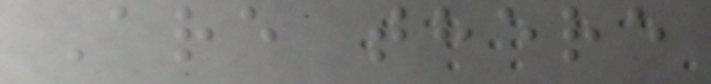Are there
